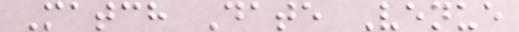Match Date Venue
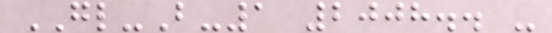GL-B-1 2008.. -
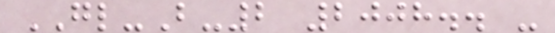GL-B-2 2008.. -
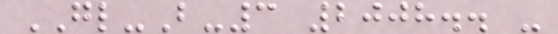GL-B-3 2008.. -
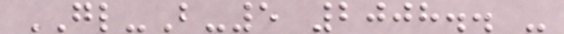GL-B-5 2008.. -
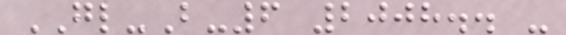GL-B-6 2008.. -
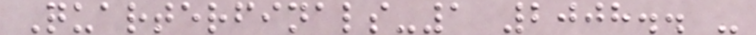Quarterfinals-1 2008.. -
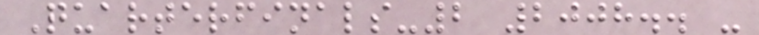Quarterfinals-2 2008.. -
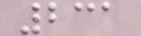231
